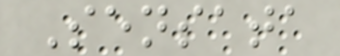Sensata
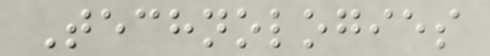Technologies
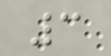3
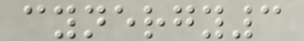cynergy3
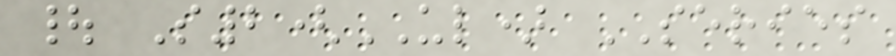| S2(UL) SERIES
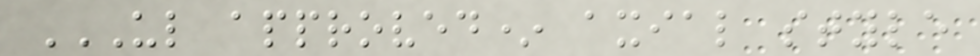UL APPROVED* AXIAL STYLE
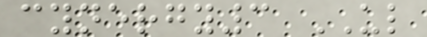cynergy3 UL
